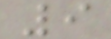9
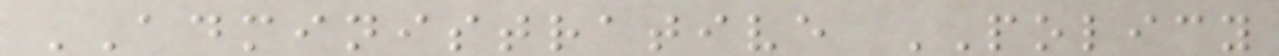ADMINISTRATIVE POLICY
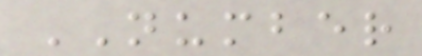NUMBER
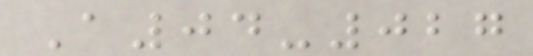A04-027
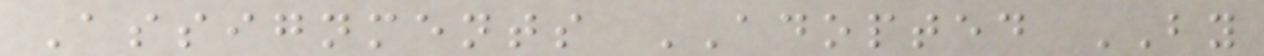Assignments ADOPTED BY
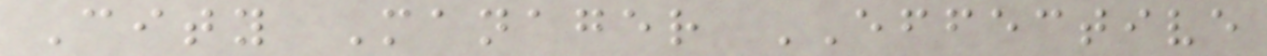City Manager EFFECTIVE
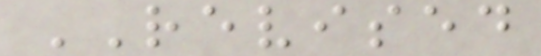REVISED
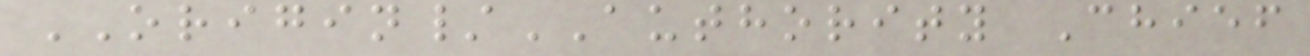ORIGIN/AUTHORITY Chief
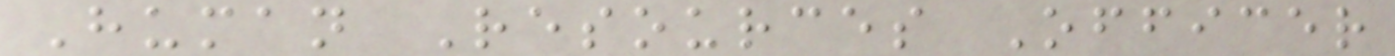Human Resources Officer
